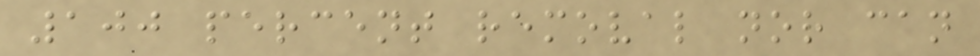100 percent removal nor can
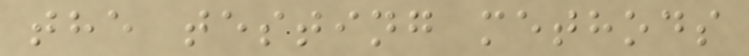the testing methods
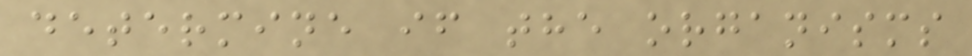determine if the organisms
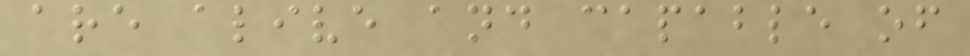are alive and capable of
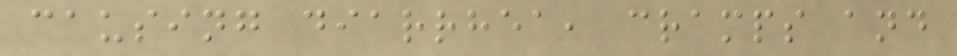causing diarrhea, cramps and
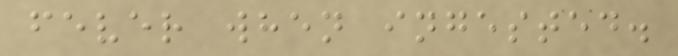fever when ingested.
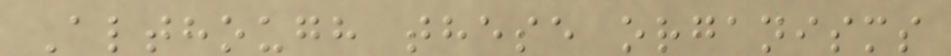Although these organisms
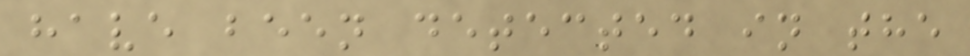have been detected in the
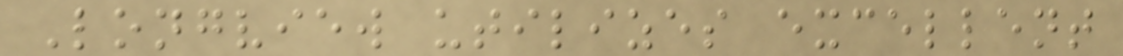Longview utilizes excellent
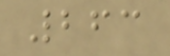263
